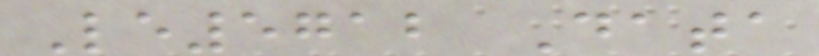Le5712 Data
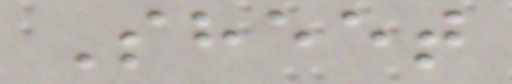Sheet
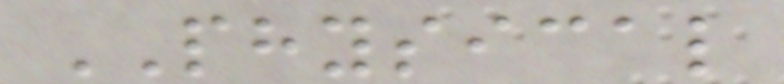PHYSICAL
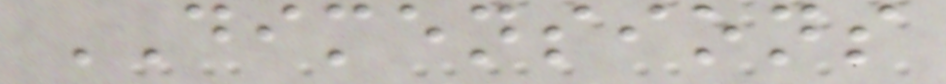DIMENSIONS
